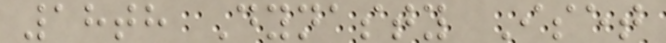18th Dynasty Iset
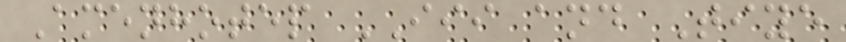Amenhotep III and Tiye
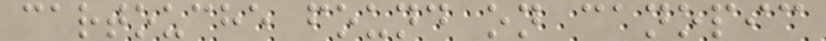cartouche found on canopic
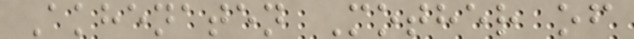Akhenaten Mother of
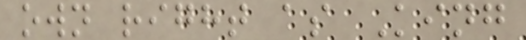own right as King
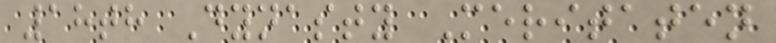18th Dynasty Meritaten
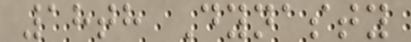18th Dynasty
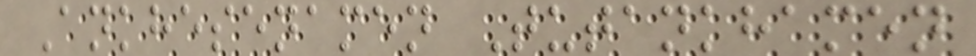Ankhesenamen Tutankhamen
